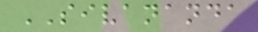SIVANANDA
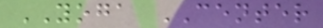YOGA CENTER
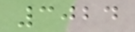3024
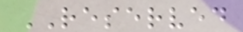RESERVED
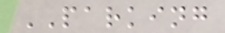PARKING
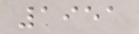1951
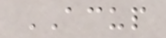ACUP
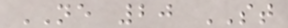NE 20 ST
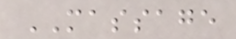MASSAGE
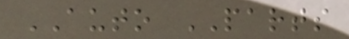AUTO PARTS
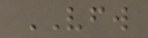VFW
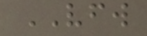VFW
